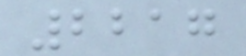2217
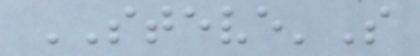STEVE'S
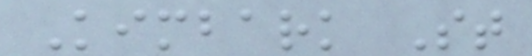Kimbark St
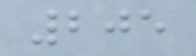205
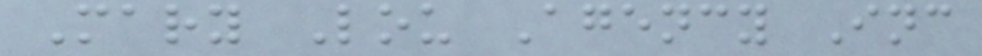Mary Lou Agency Inc
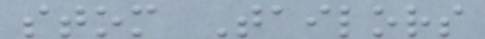stom Tailors
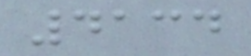4134
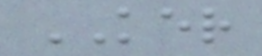KER
